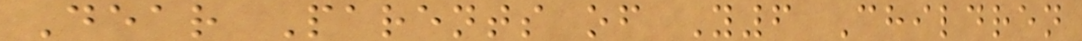Dear Parents of Y6 Children
